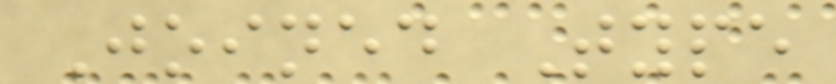Joined Type
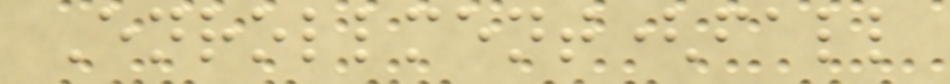Enrollment(fall
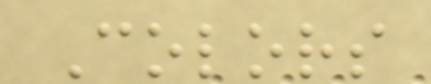Colors
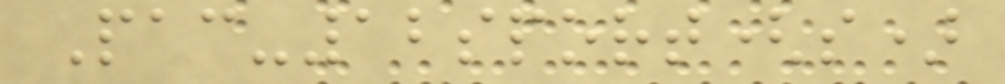Pac-12sport(s)
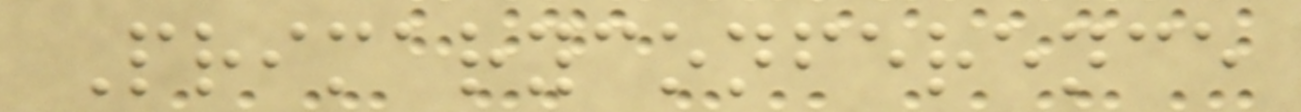Primaryconference
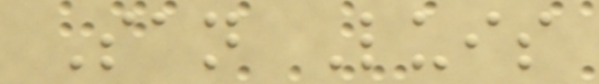San Luis
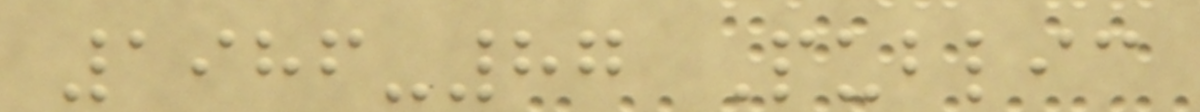1986-87 Public
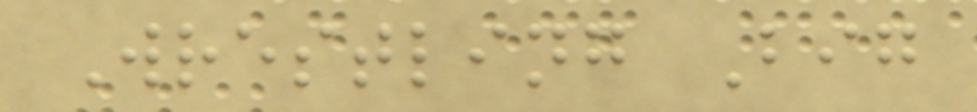Wrestling Big
